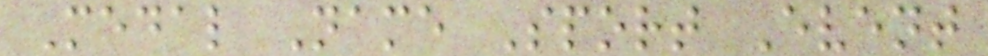Medal Name Sport Event
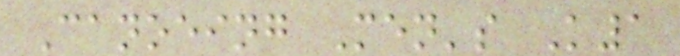Canoeing Men's K1
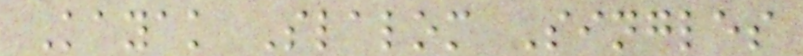Kayak Slalom Singles
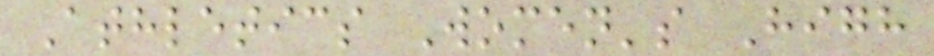Athletics Women's High
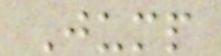Jump
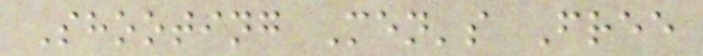Shooting Men's Free
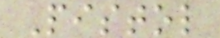Pistol
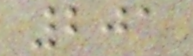201
